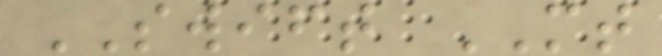SWIFT MT
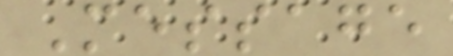Message
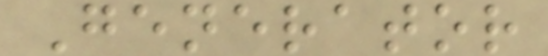Generator
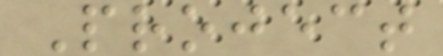Project
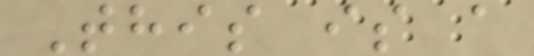This is a
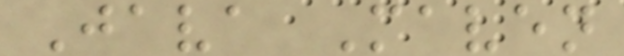Java Maven
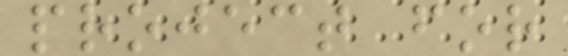project for
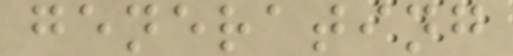generating
